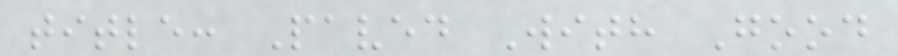title: Paved With Good
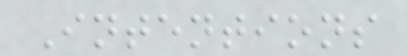Intentions
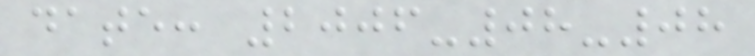date: 2006-08-08
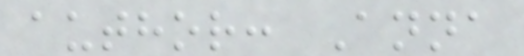author: Anna
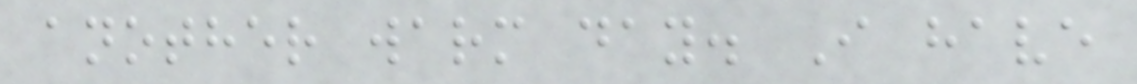another warm day. I have
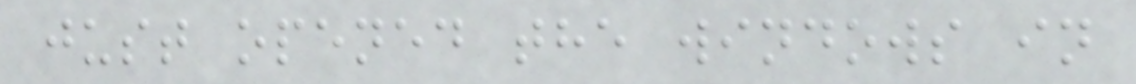just opened the windows in
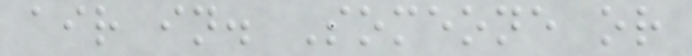air in. Someone or
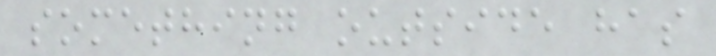something outside has
